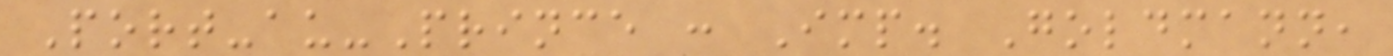Port-au-Prince : Imp. Goldmann,
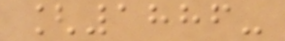[1886-
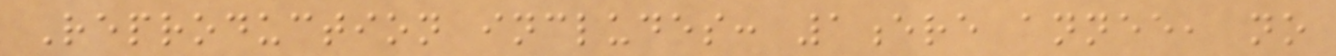Reproduction includes: 1ere annee, no
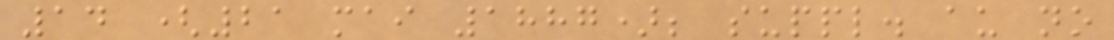14 (21 mai 1887); suppl. au no
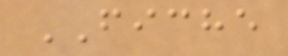FICHE
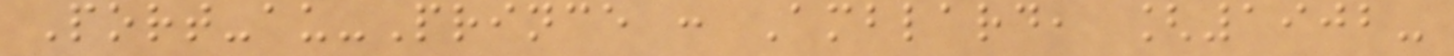Port-au-Prince : Amblard, [1902-
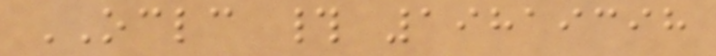OCLC # 19819398
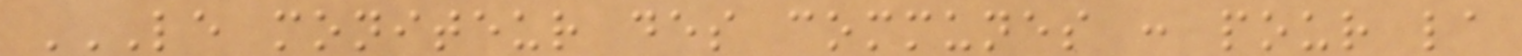LE MONITEUR DES COMMUNES : POUR LA
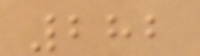282
